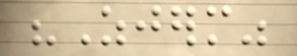"Zjerm"
